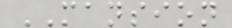MANSION
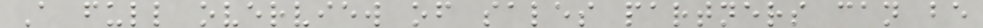A full overview of sales partners can be
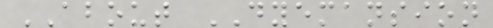ABOUT DYEMANSION
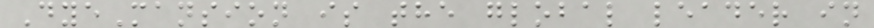DyeMansion is the global leader in
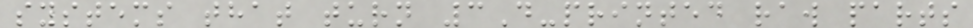systems that turn 3D-printed raw parts
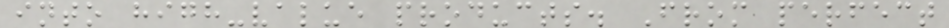into high-value products. From perfect
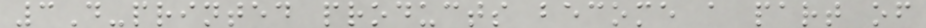3D-printed products become a part of
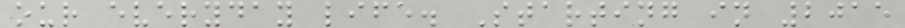our everyday life. Starting in 2015
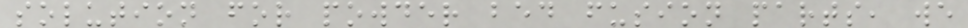solution for powder bed fusion parts, we
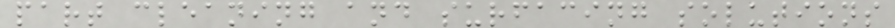part cleaning and surfacing solutions
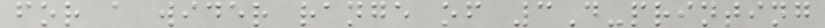for a wider range of 3D-printing
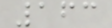163
